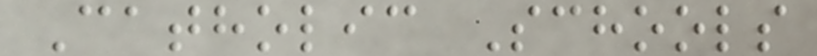Catholic Schools
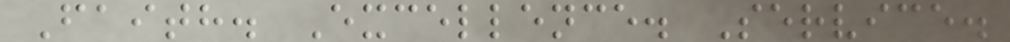Faith. Excellence. Service.
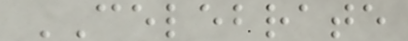CELEBRATE
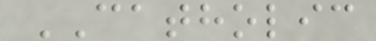CATHOLIC
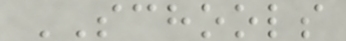SCHOOLS
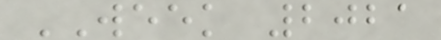WEEK 2021
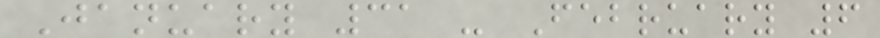January 31 - February 6
